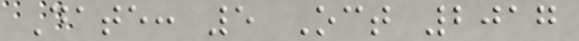Date: 5 Oct 2017
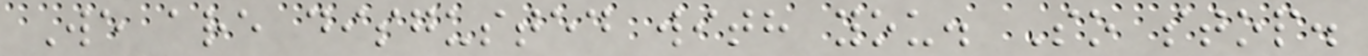We are disgusted with you. So stop.
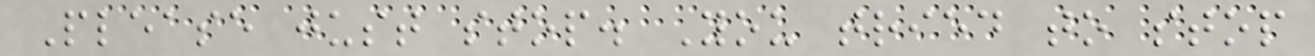Please just stop. You tried to stop
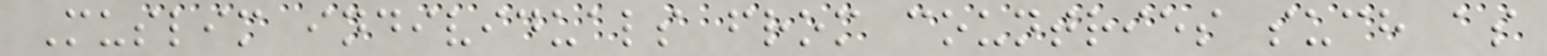Muslim individuals from countries such as
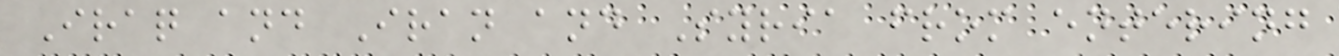Iraq and Iran and Syria from entering
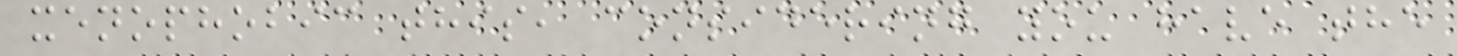xenophobic this, considering you have the
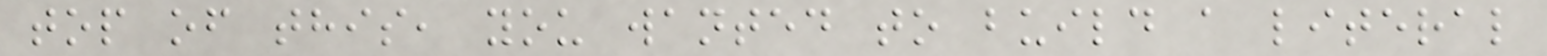top of this, you wanted to build a literal
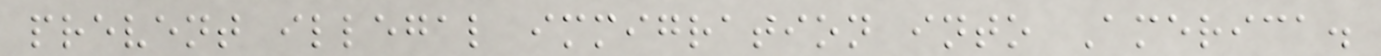prevent illegal immigration into America.
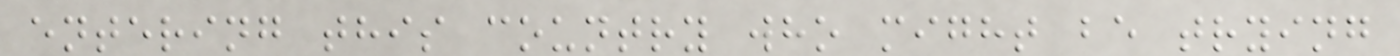entering this country who might be trying
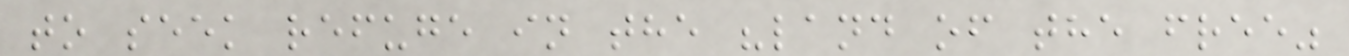to seek refuge in the "land of the free"
